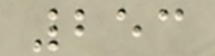253
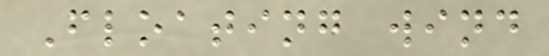Floating wind
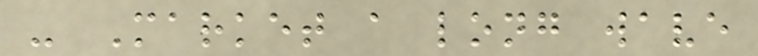- Market a long wave
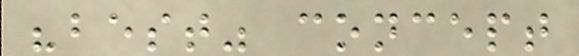"best" concept
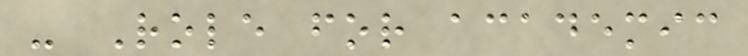- Role for academic
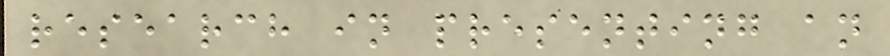research in presenting an
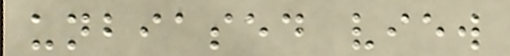unbiased view
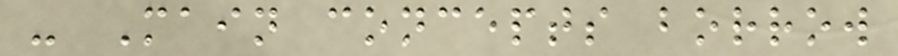- Main concepts borrow
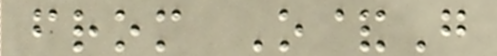from O&G
